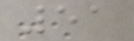51
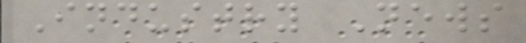Industry News
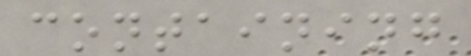containing
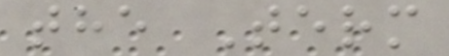the Term
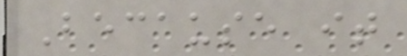Because it
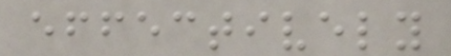effectively
